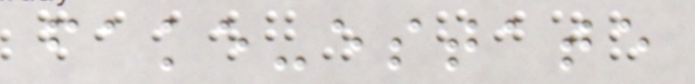fake-estate
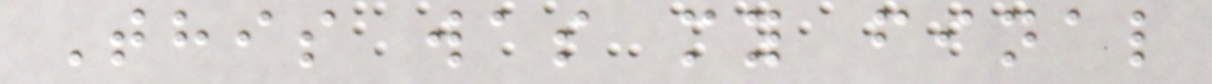This was my final
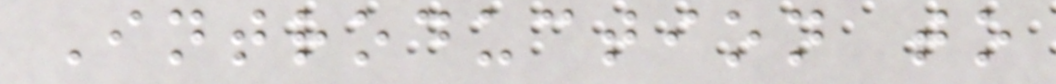Introduction to
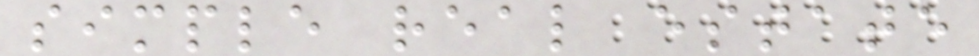simple real estate
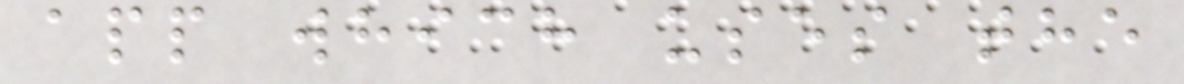app which uses the
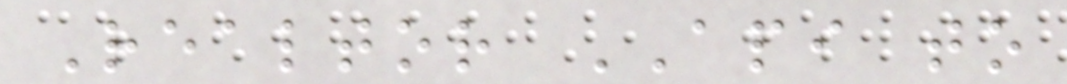Realtor API to
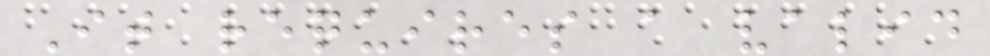It requires a valid
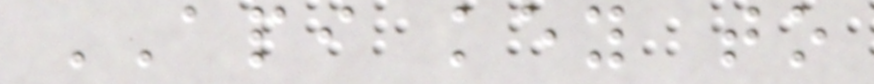API key to
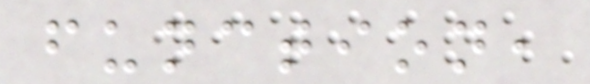function,
